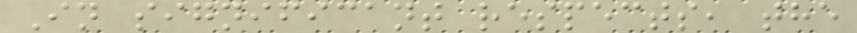In significant respects, the
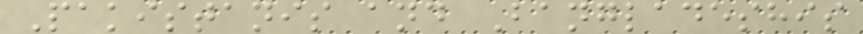Pakistanis and Bangladeshis
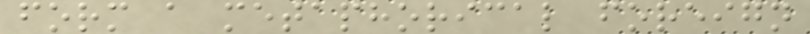form a metaphorical foreign
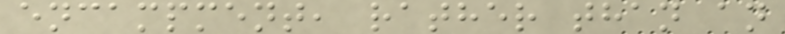encampment, rather than an
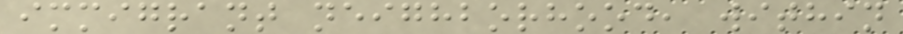immigrant neighborhood, within
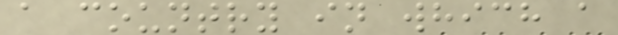a country in which a
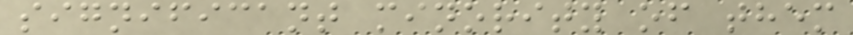significant minority of them
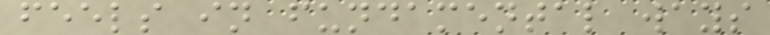feels in fundamental ways
